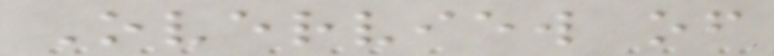Overview of
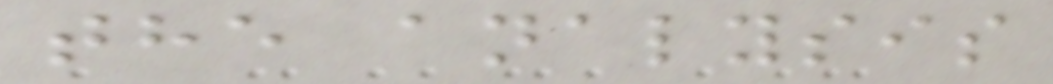the analysis
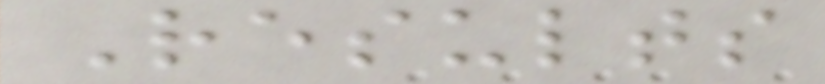Results
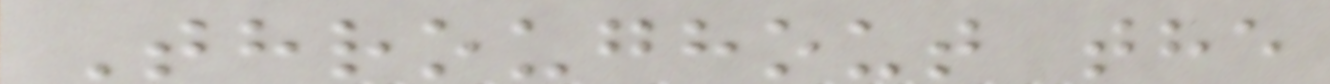Throughout the
